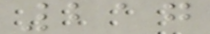217
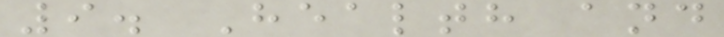9. Health and
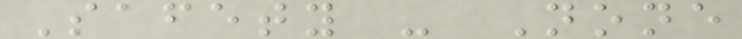Safety - None
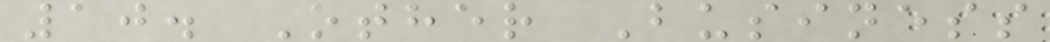10. Other Business
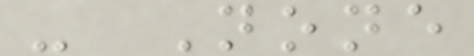- None
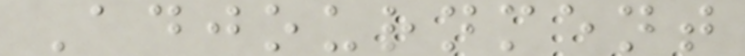Adjournment
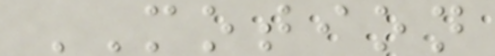MOTION
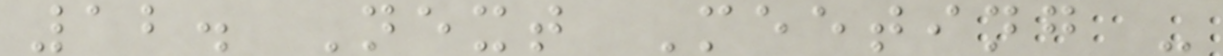12. Next Meeting -
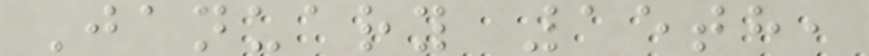January 15th,
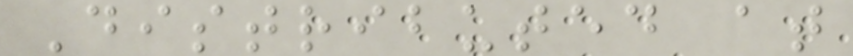Distributed at
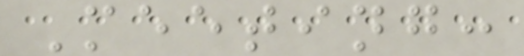Meeting:
